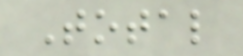Total
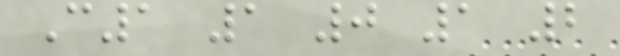C1 1 0 1 2
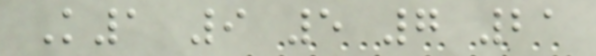K1 9 5 7 21
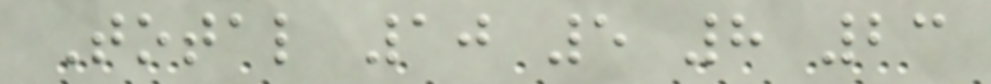Total 10 5 8 23
